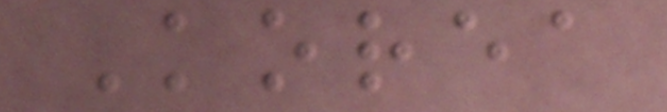Korea
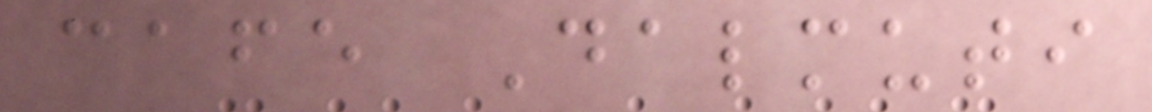cafe Dalmuti
